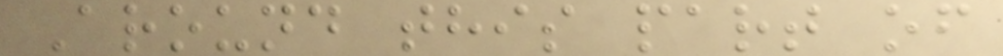Around this part of
